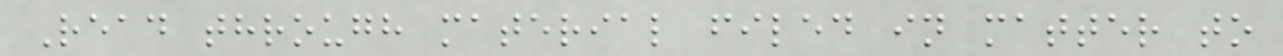Read through material filed in matter to
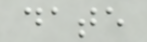date
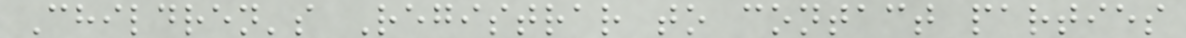Children's Registrar to contact parties
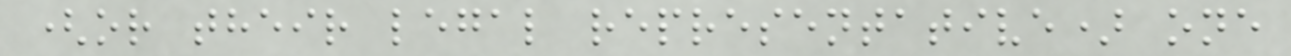(or their legal representative) one
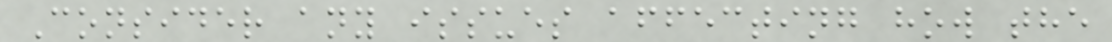Consider any issues affecting how the
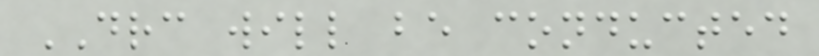DRC will be conducted
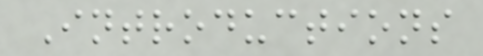Introductions
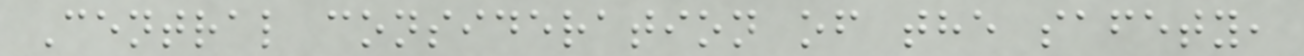Central consideration of the safety,
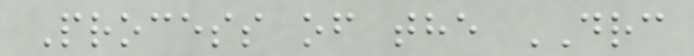Process of the DRC
